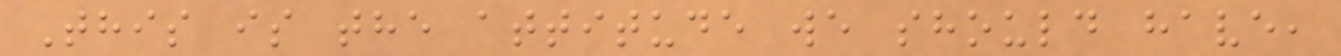This is the attitude we should have,
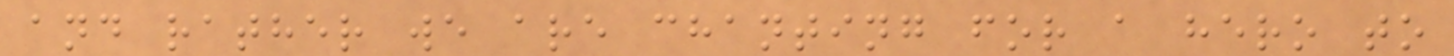and rather we are chanting for a hero to
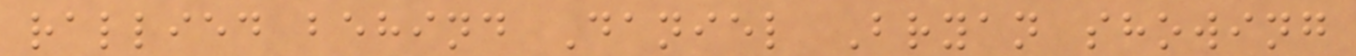rallied behind Daniel Bryan showing
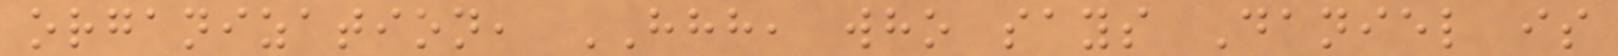organization, HHH, who says Daniel is
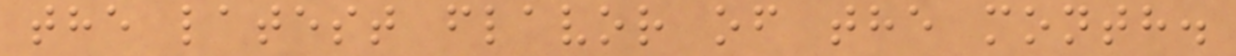the latest flavor of the month.
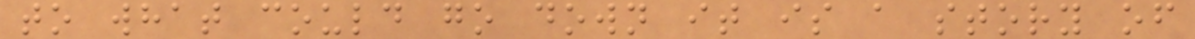to what could go down it is a story of
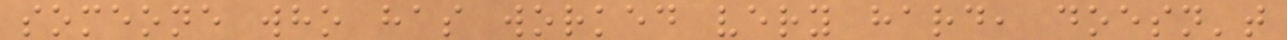someone who has worked very hard, doesn't
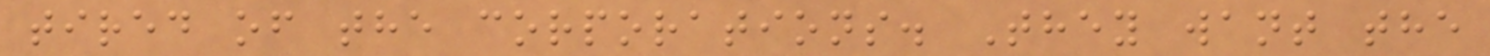tired of the corporations. They want the
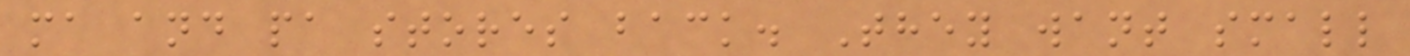ma and pa stores back. They want small
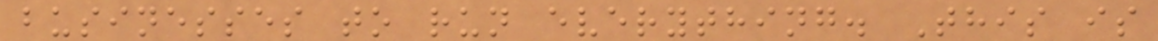businesses to run everything. This is
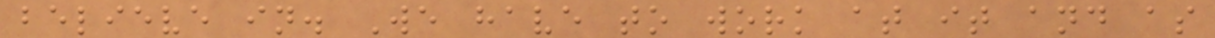believe in. We have to work at it and as
